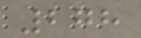278
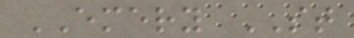EMERY ST
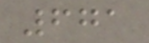671
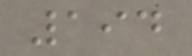194
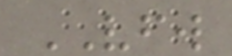VFW
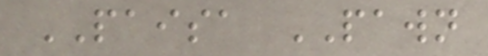PAISA PAWN
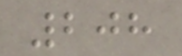208
